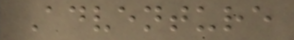Adventure
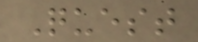Quest
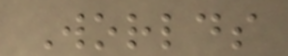Worlds
